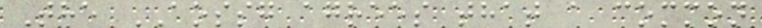The AOSSG agrees that a common
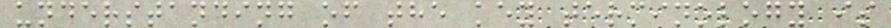understanding of the key terminology is
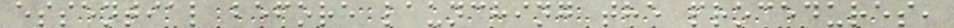essential before launching the procedures,
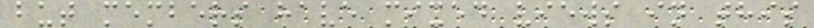but members have mixed views in this
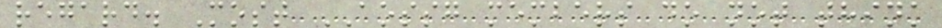regard. Most AOSSG members do not think
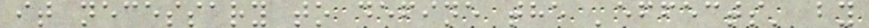it necessary to define the 'effects' by
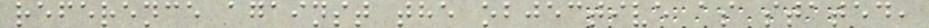reference against the objective as stated,
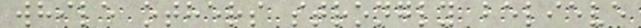while others strongly believe
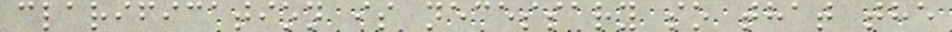clarification is necessary so that the
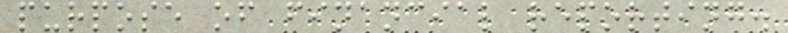purpose of financial reporting.
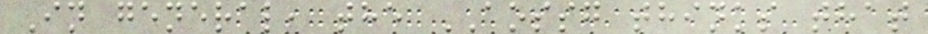In general, the AOSSG thinks that
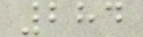284
